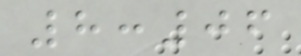8:06
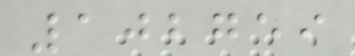102759
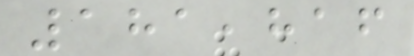181,816
